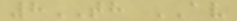8TH AV
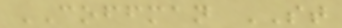COFFMAN ST
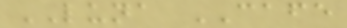LUNA CAFE
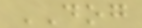DOG
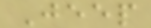Jeep
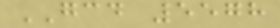GCD 5578
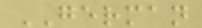GERMAN
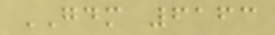GDM 6163
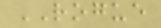ROGUE
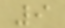9
